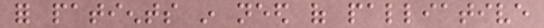for patients in need of palliative
